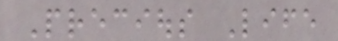Precious Life
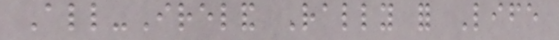All-Ireland Rally for Life
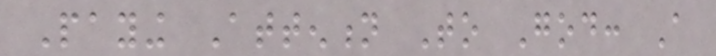Paying Attention To God: A
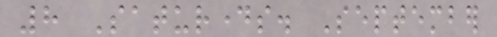8 Saturdays. September
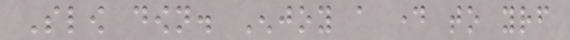Slow down. Enjoy a day to yourself
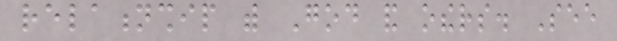relationship with God and others. See
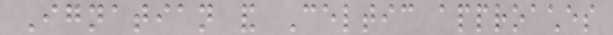Ignatian and Celtic approaches
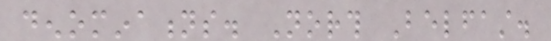denominations. North Belfast.
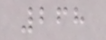268
